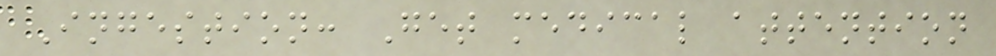Ingestion: Get medical attention
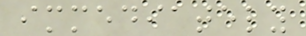immediately
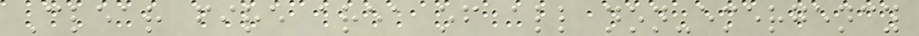Clear fire area of all non-emergency
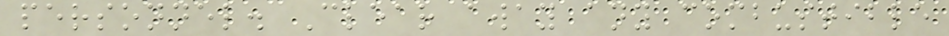personnel. Clear away any combustible
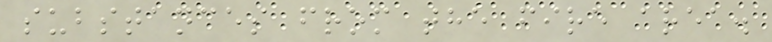substances from the fire area.
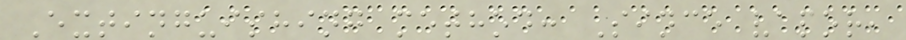Extinguishing method: Since vapor,
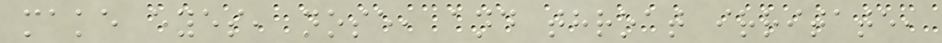make eyes, nose, and throat irritate,
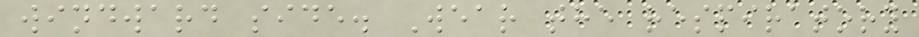windward side. Wear the respiratory
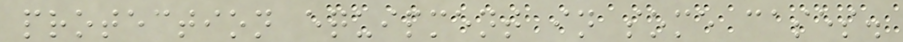protection equipment in some cases.
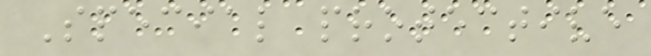Special protective
